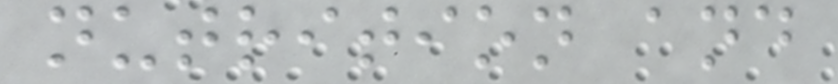nutrition and
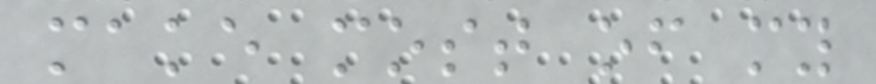make most of my
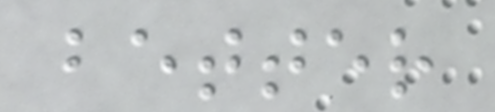better
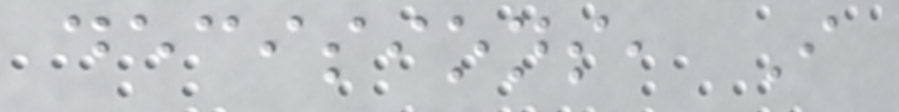decisions, I
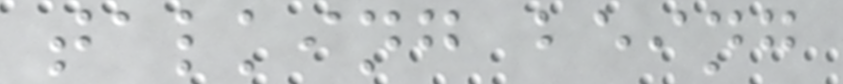talking being
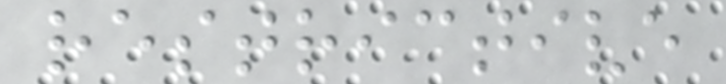restrictive
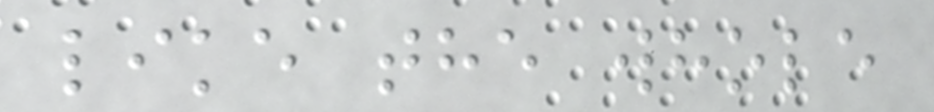like the whole
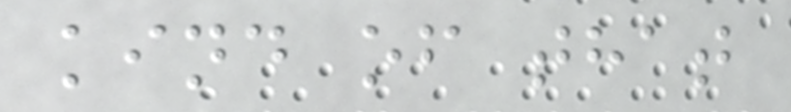kind of that
